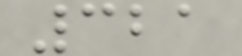321
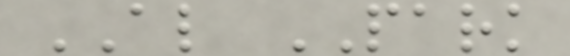AL PARK
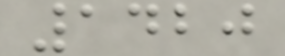1420
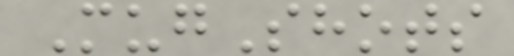MugShots
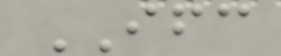IFC
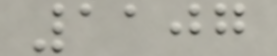1107
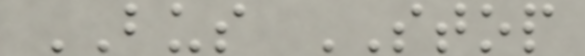BUS STOP
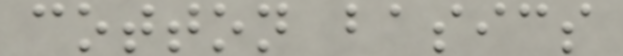cotton basics
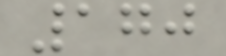170
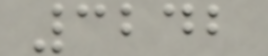3242
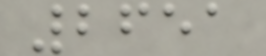2651
